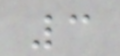3
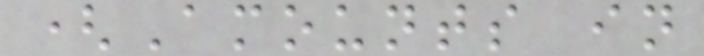(Amounts in
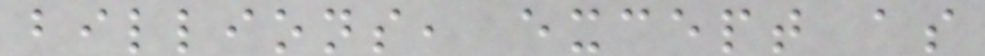billions, except as
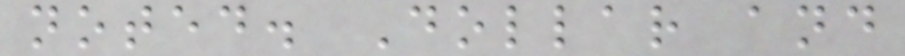noted. Dollar and
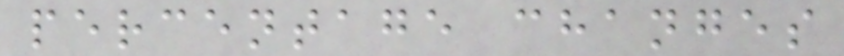percentage changes
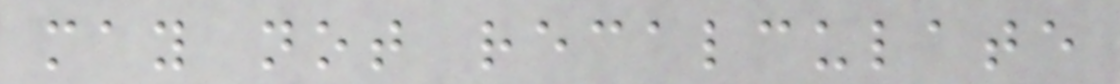may not recalculate
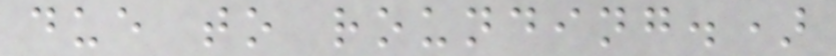due to rounding.)
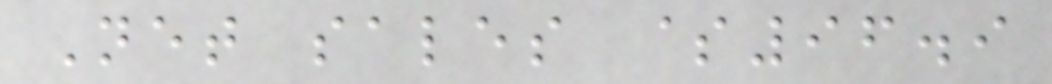Net sales $96.9
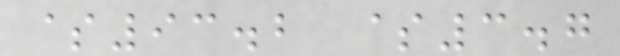$93.2 $3.7
